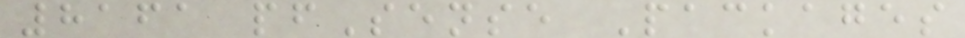8161 pfSense Packages
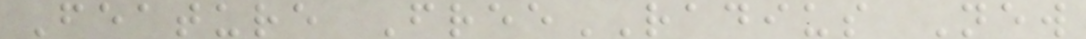Feature FreeRADIUS New
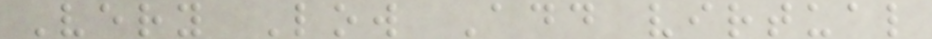Very Low Add virtual
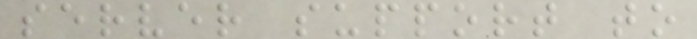server support to
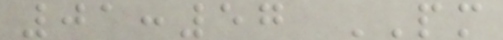01:57 PM
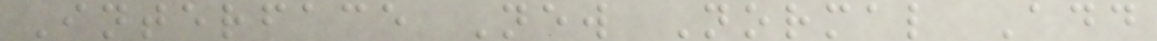Interface New Normal Add
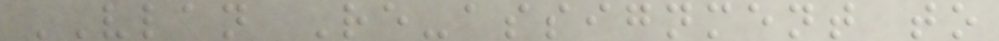VLAN Re-assignment to
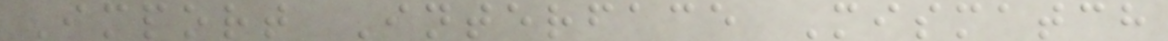Import Interface Mismatch
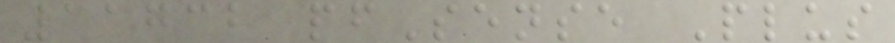11732 pfSense Plus
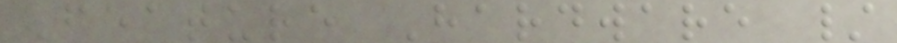Feature Hardware /
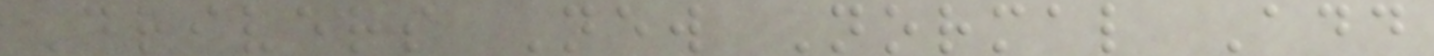Drivers New Normal Add
